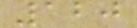120
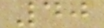40
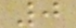0
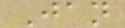Jan
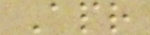Apr
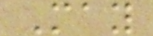May
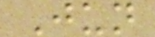Jun
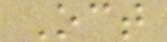Oct
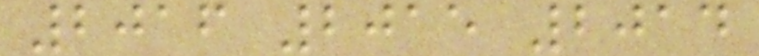2016 2015 2014
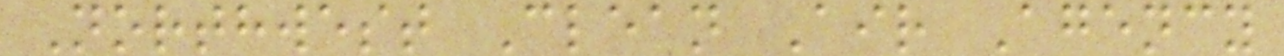Northwest Clean Air Agency
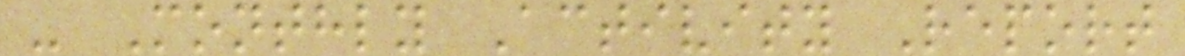- Monthly Activity Report
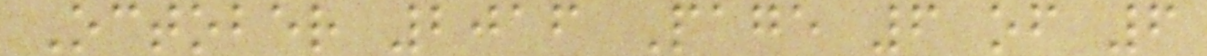October 2016 Page 6 of 6
